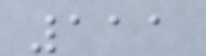111
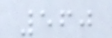560
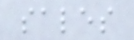sales
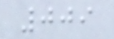009
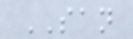SAN
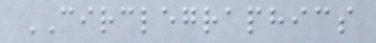CIRCLEGRAPHICS
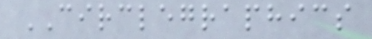CIRCLEGRAPHICS
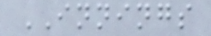INNINGS
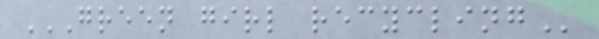GREEN GIRL RECYCLING
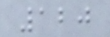120
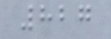827
